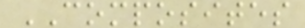COMPOSITES
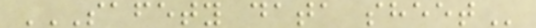SAFETY DATA SHEET
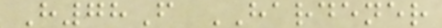H78F HARDENER
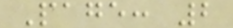Page: 2
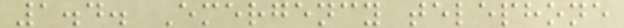1.4. Emergency telephone
